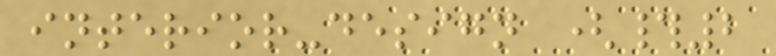interior-design (#2
